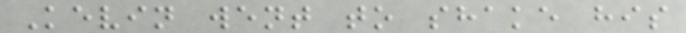Kevin went to shake his
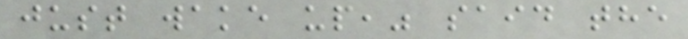just wake up," said the
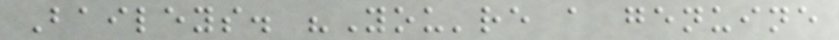Baileys. "You're a genuine
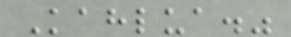Kahlua."
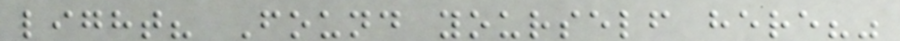light? Found yourself here?"
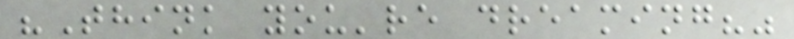"Think you're dreaming?"
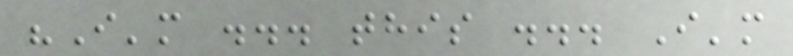"I'm ... this ... I'm
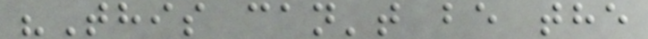"This can't be the
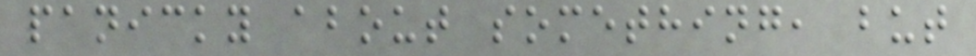panicky about something, but
